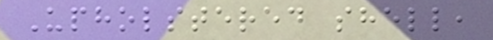Upholstered shell,
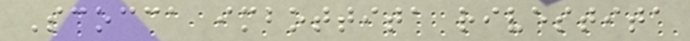Scocca imbottita rivestita
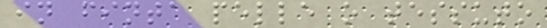in finta pelle o tessuto
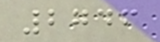2746
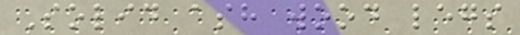Solid ash wood legs
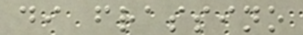di frassino
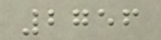2756
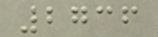2736
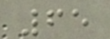65
